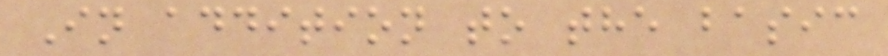In addition to the basic
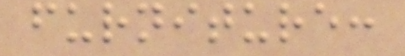furniture:
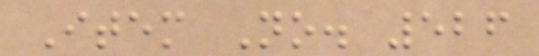Item No. 526
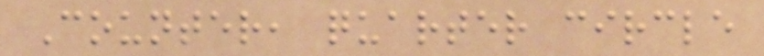Counter, quarter circle
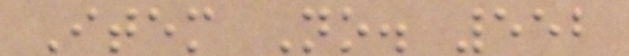Item No. 552
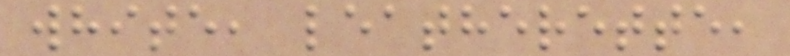white, leatherette,
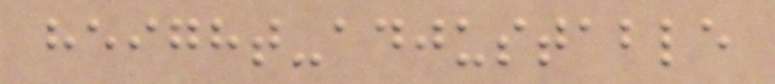height-adjustable
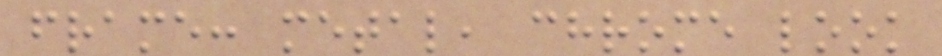frame: metal, chrome look
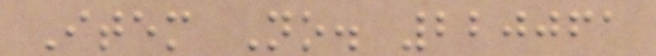Item No. 220061
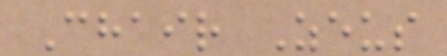Chair Zeus
